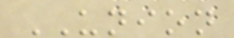UNION
